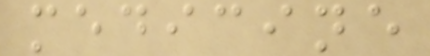medicine
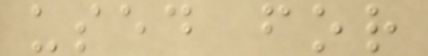used for
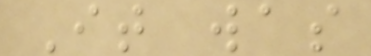It was
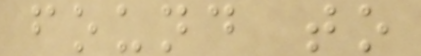found to
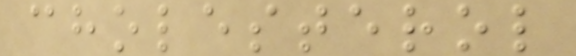cholesterol
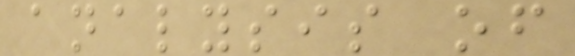analysis of
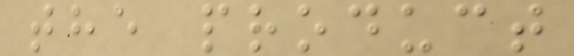the product
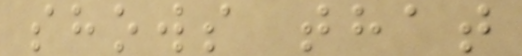shows that
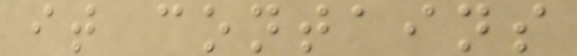it contains
